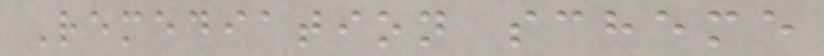Remediation scheme
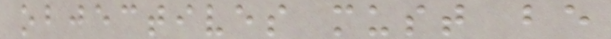objectives must be
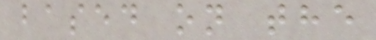based on the
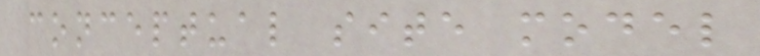conceptual site model
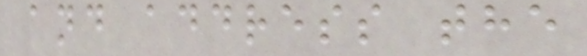and address the
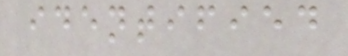identified
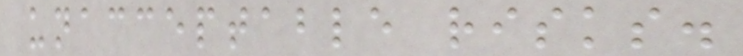unacceptable risks.
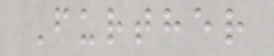Further
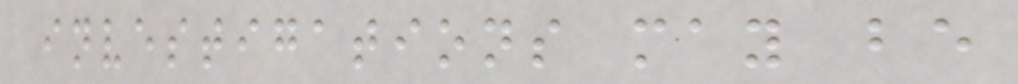investigations may be
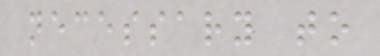necessary to
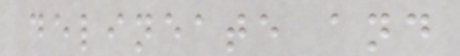delineate and
